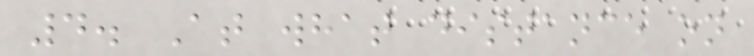4. At what distance on
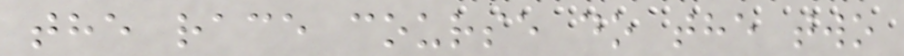the race course do the two
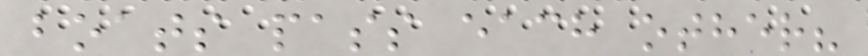boats pass each other?
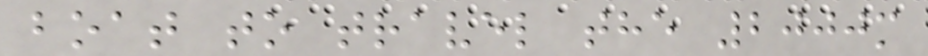boat to travel the 2000m
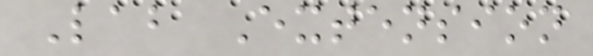Lab Extension
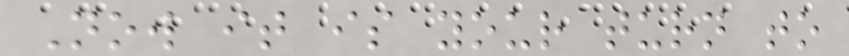Now it is your turn to
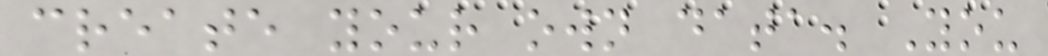create your own data. You
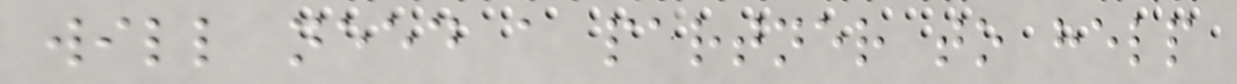will need a partner to help
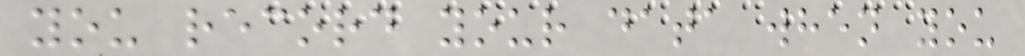you record your data when you
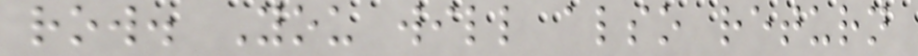row. You will also return
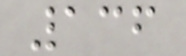136
